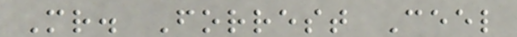Mr. Forrest Ceel
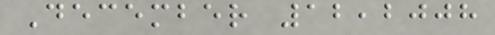December 12,2008
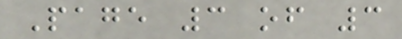Page 3 of 3
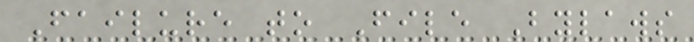Failure to File Bylaws
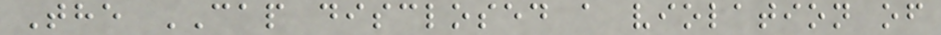The CAP disclosed a violation of
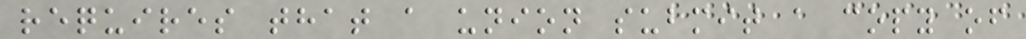requires that a union submit a copy of
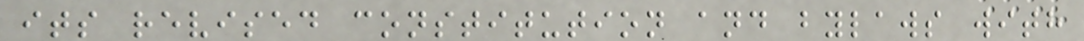its revised constitution and bylaws with
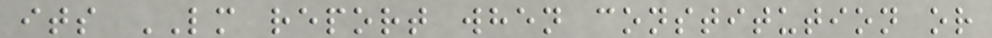its LM report when constitution or
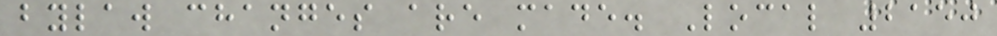bylaw changes are made. Local 2150
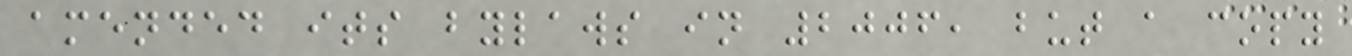amended its bylaws in 2006, but a copy
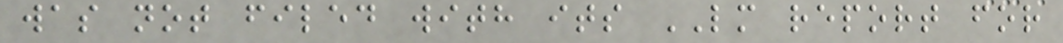was not filed with its LM report for
